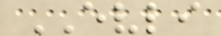EVLI
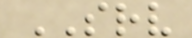SRV
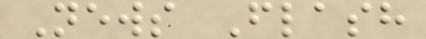News Flash
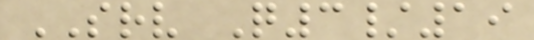SRV Q3/19
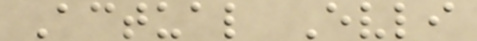Actual Evli
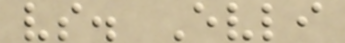vs. Evli
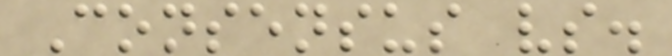Consensus vs.
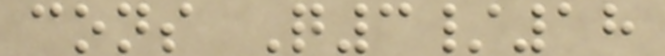cons Q3/18
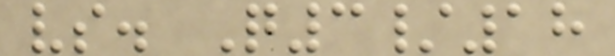vs. Q3/18
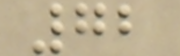72
